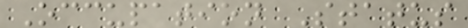Occupation Status
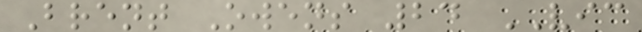Brent Owens 24 VIC
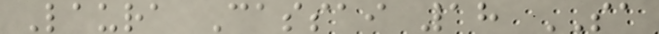Laura Cassai 18 SA
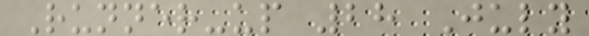Runner-up 28 July
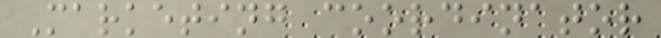Marketing coordinator
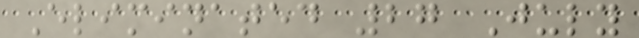Eliminated 27 July
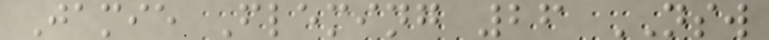Jamie Fleming 26 NSW
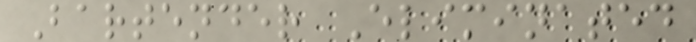Bartender Eliminated
